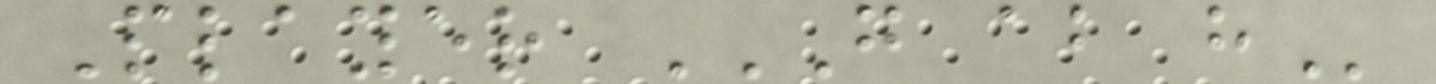Player G AB H
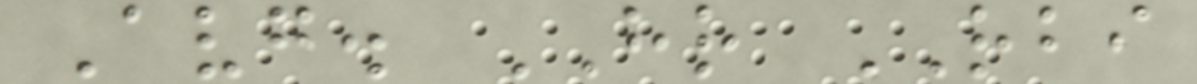Avg. HR RBI
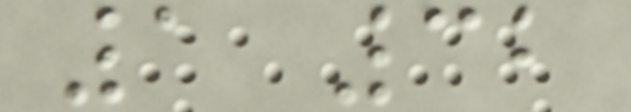1 32
